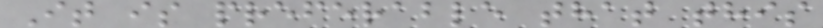It is preferable that this
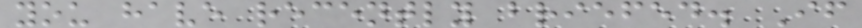you have recently briefed. If
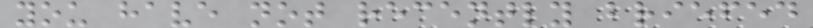you have not recently briefed
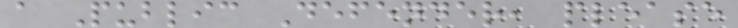a Public Defender, please
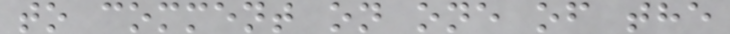to comment on one of the
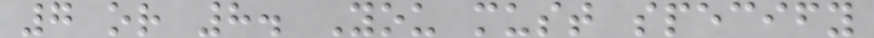7 or 8. You must specify
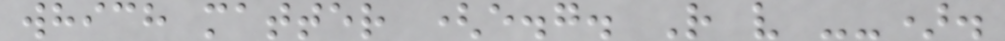which matter (e.g. R v --).
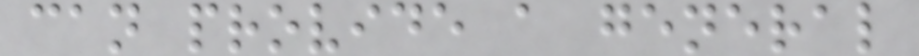can provide a general
